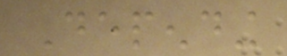Depending
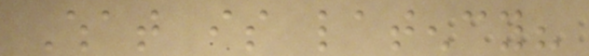What is latency?
